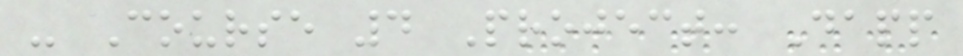- Course 4 Project: Dapp
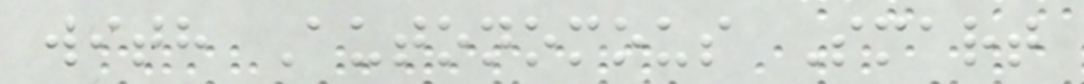with Autonomous Smart
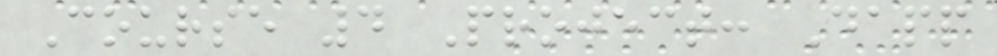Course 4 Project: Dapp
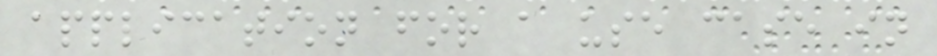application for a use case in
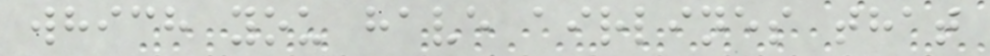which you have airlines that
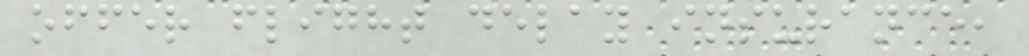offer flight delay insurance,
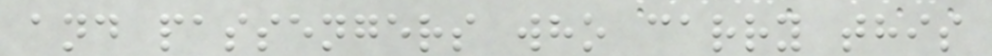and passengers who carry this
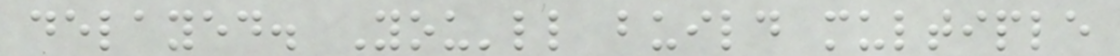delayed. You'll build multiple
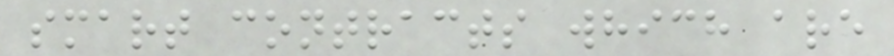smart contracts which are
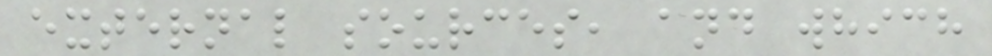external sources, and which
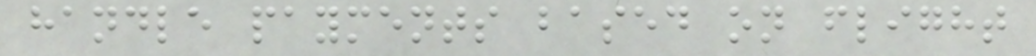handle payments based on flight
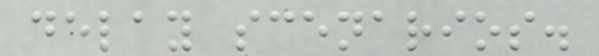delay scenarios.
